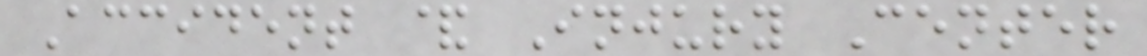Accident & Injury Center
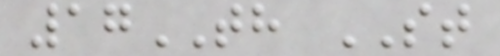17TH ST
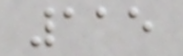115
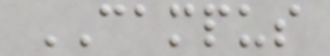CAMPUS
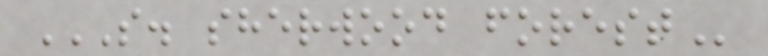S. SHERWOOD FOREST
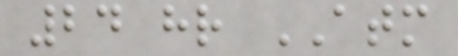24 hr ATM
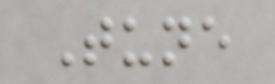Tune
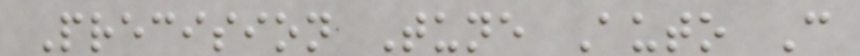Precision Tune Auto C
